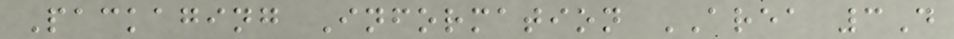Packaging Information AREA 3D
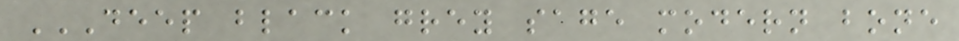DEEP BLACK GREY SAGE MODERN BONE
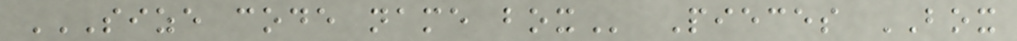SIZE CODE NAME BOX Pieces BOX
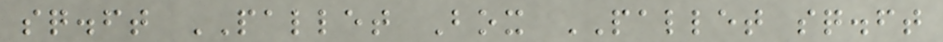sq.ft PALLET Box PALLET sq.ft
